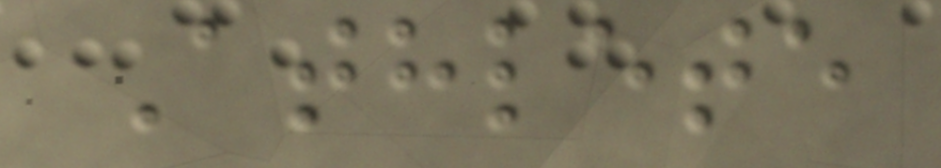Athlete
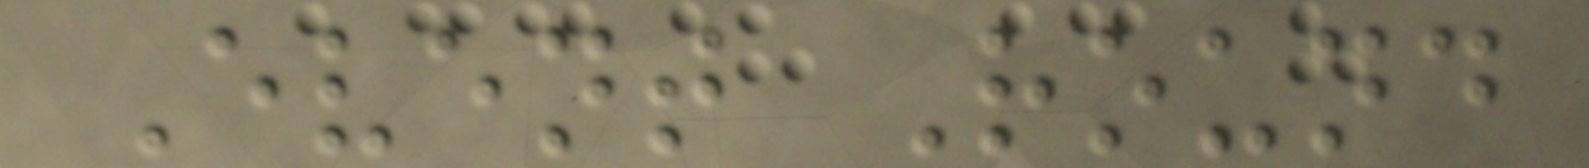Event Round
